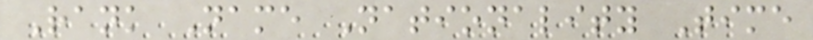Rank Name Nationality Time
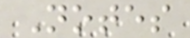Notes
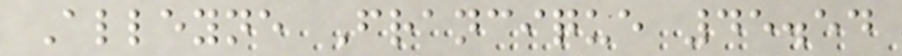Alleyne Francique 45.54
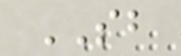SB
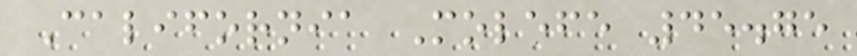California Molefe 45.75
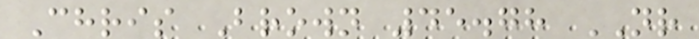Chris Brown 45.78 NR
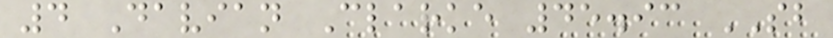4 Davian Clarke 45.93 SB
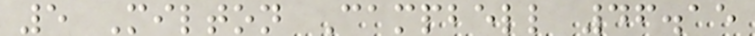5 Milton Campbell 46.15
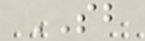SB
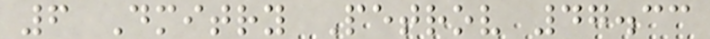6 Dmitry Petrov 47.33
